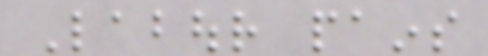Labour pains
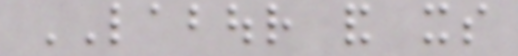LABOUR and its
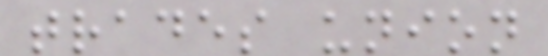trades union
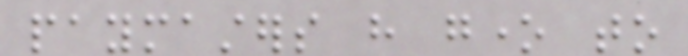paymasters have gone to
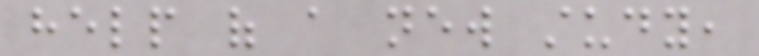help of a new study,
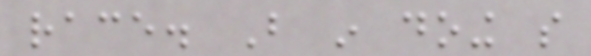race. But in doing so
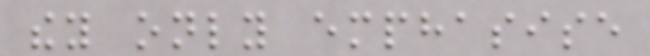they only emphasise
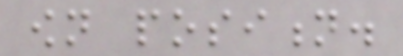own position.
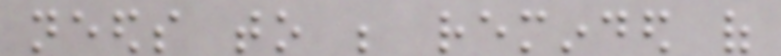needs to be reminded of
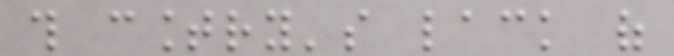this country's lack of
